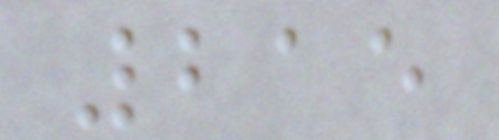215
